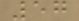57
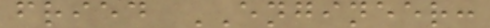fried ENGINEER:
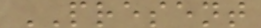PRESENT
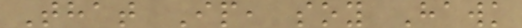That Ip, soy Hawk
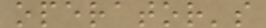operator's
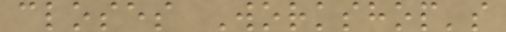closes Workshop's
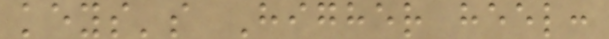keys's Higher heel:
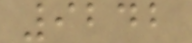9242
